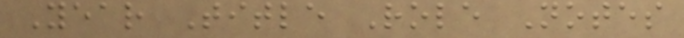Year Title Role Notes
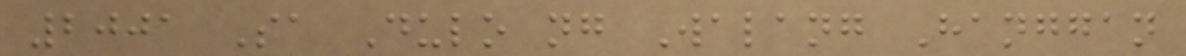2001 Sa Dulo ng Walang Hanggan
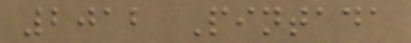2012 Pintada
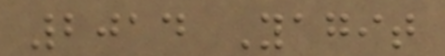2014 Yagit
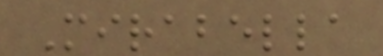Mirabella
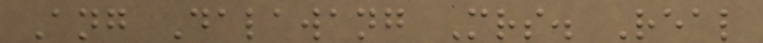Ang Dalawang Mrs. Real
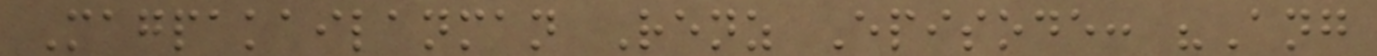Magpakailanman Renz Episode: "Ang
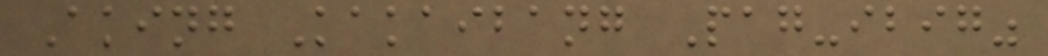Aking Kakaibang Pag-ibig"
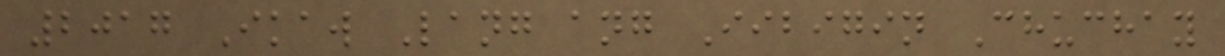2017 Ikaw Lang ang Iibigin Chuchay
